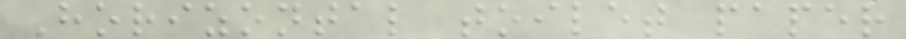Horizontal toilet paper
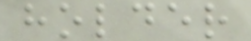holder
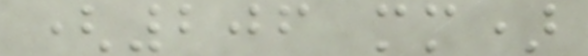(206 mm)
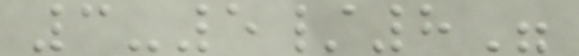3-5/8"
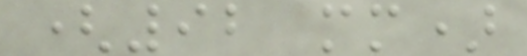(92 mm)
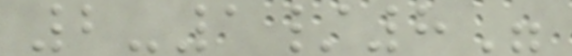2-1/8"
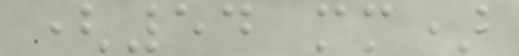(54 mm)
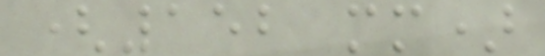(152 mm)
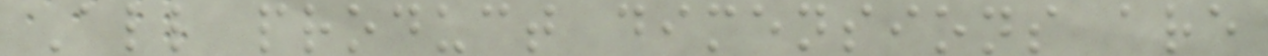All product dimensions are
